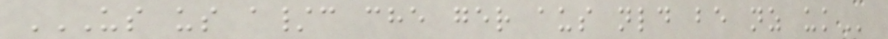US US A/C CHE GER AUS NLD BE NZ UK
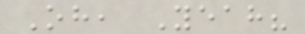Oh, Yeah?
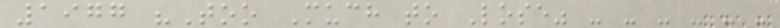1977 "Too Much to Lose" - - - - - -
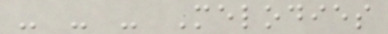- - - Melodies
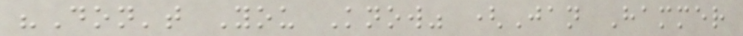"Don't You Know" (Jan Hammer
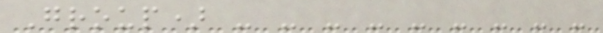Group) - - - - - - - - -
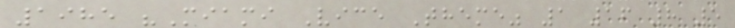1985 "Miami Vice Theme" 1 16 8 5
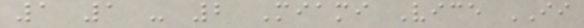1 1 - 2 Miami Vice II
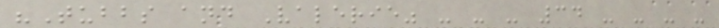"Tubbs and Valerie" - - - 34 - - - -
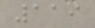119
